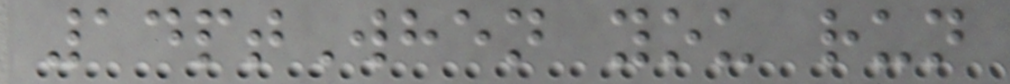14ptWhen you run
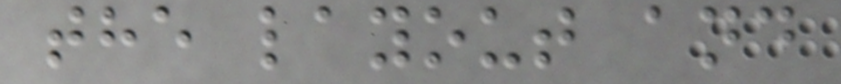the layout and
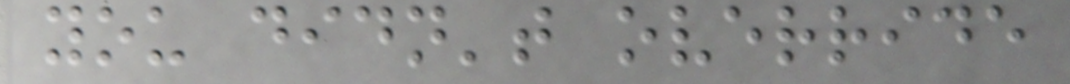you didn't override
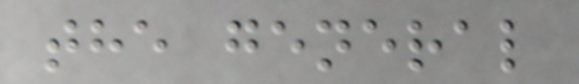the general
